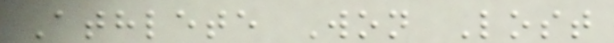Athlete Won Lost
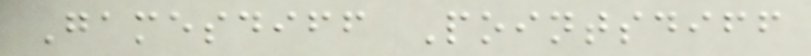Gamesdiff Pointsdiff
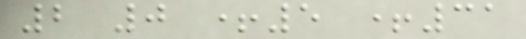2 0 +5 +31
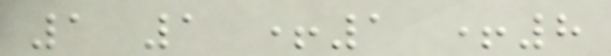1 1 +1 +8
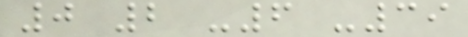0 2 -6 -39
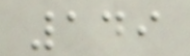149
